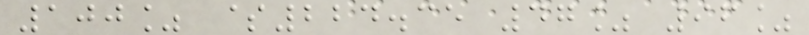100% $224.35 47% 96%
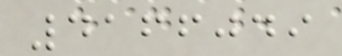4166049
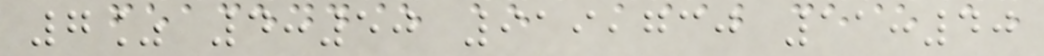7% 4:50 919,730 11:40
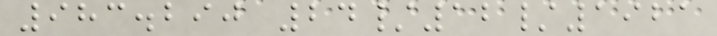983.290 24/12/1921
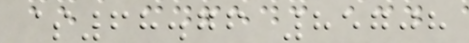$68.76 85708
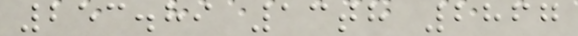253.89 13th 2867
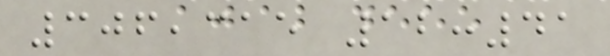306,315 12:41
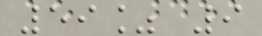59% 9
